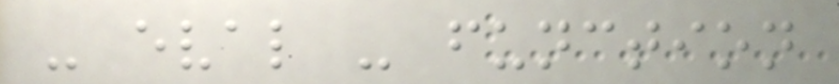- eval - function
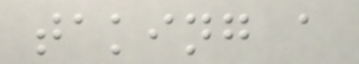taking a
